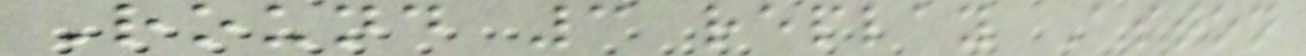Round 3 replay Aston
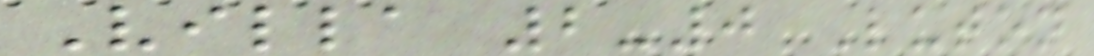Villa 2-0 Luton
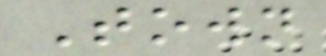Town
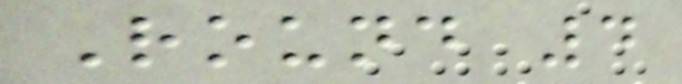Round 4
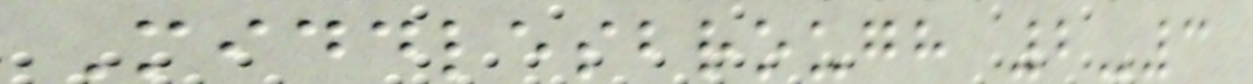Middlesbrough 2-3
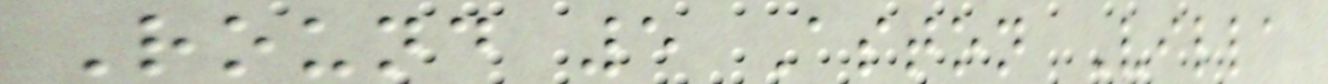Round 5 Aston Villa
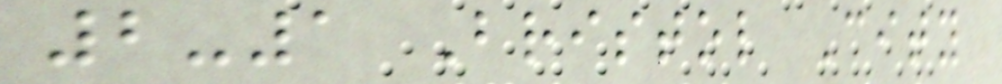2-1 Bristol City
